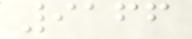9166
